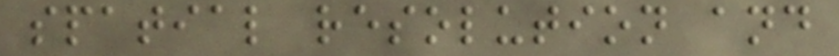spatial resolution and
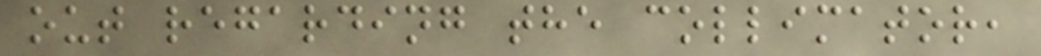out regarding the collimator,
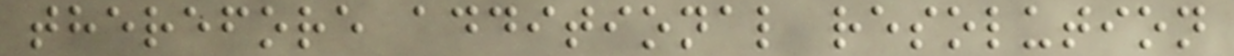therefore additional resolution
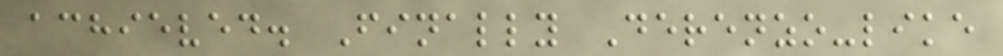achieved. Finally Derenzo-like
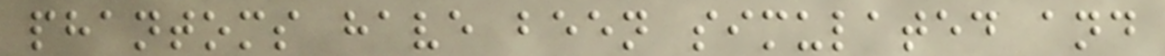phantoms have been simulated and
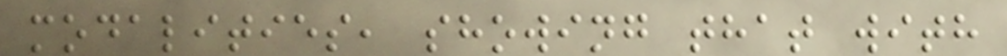modalities, showing that with
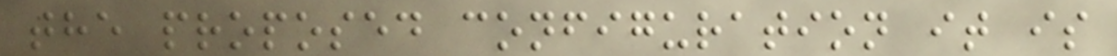the proposed configuration it is
